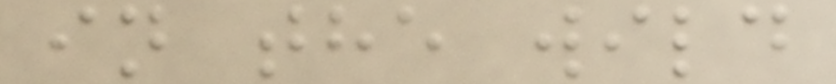in the wild
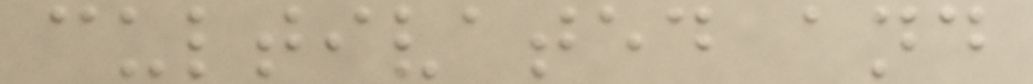cultivated and
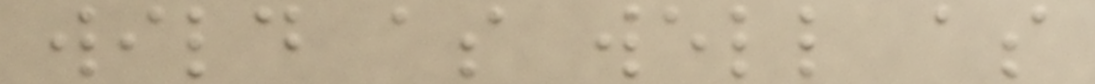wild as well as
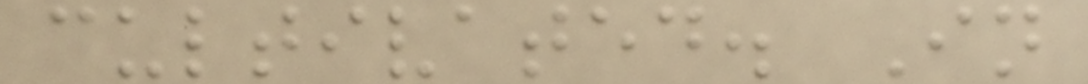cultivated. In
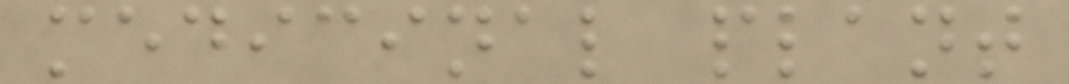medicinal plant
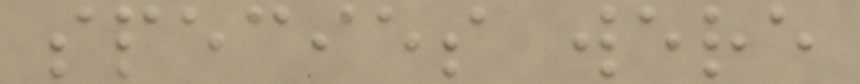species were
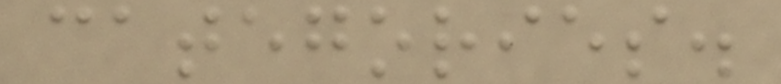categories.
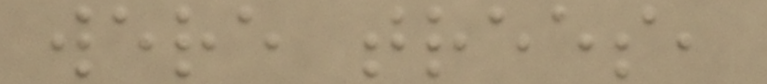were trees,
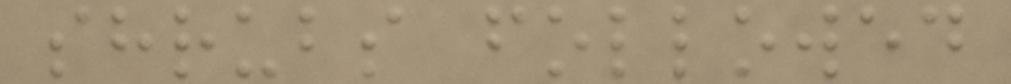shrubs followed
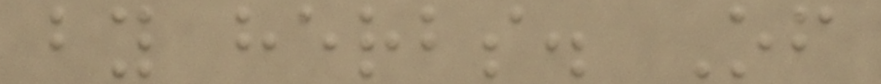by herbs. Of
